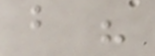but his
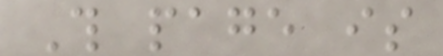This page is
